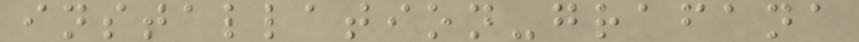installation-grafana
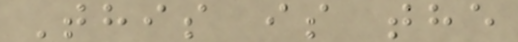This is the
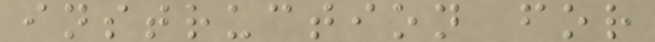instruction for
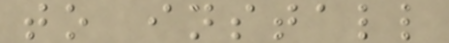to install
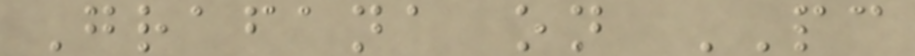Grafana on PC
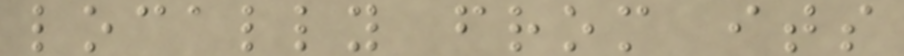locally from its
